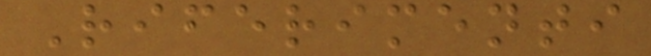Riferimenti
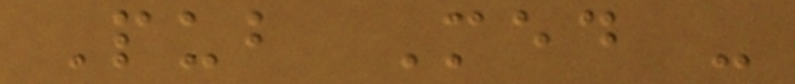Pub Med -
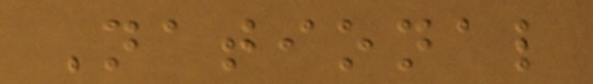National
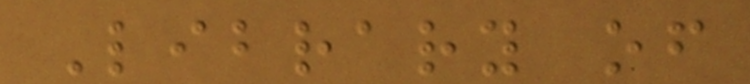Library of
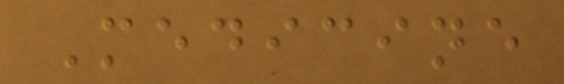Medicine
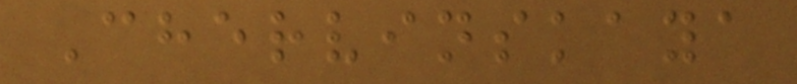Chervinskaya
